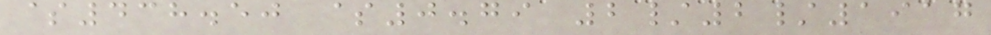$438.50 $0.79 2/2/1917
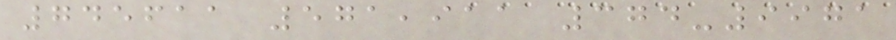745611 571,911 374-9971
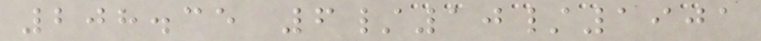208.35 6/10/1901
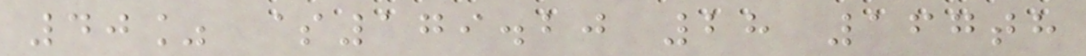40% $179.20 28 167th
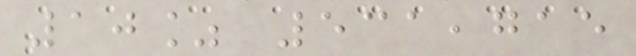10% 531,715
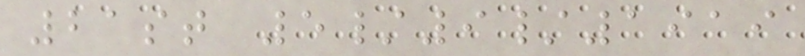21st 5/9/1919
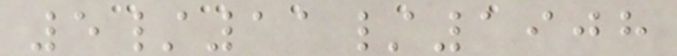5/11/1908
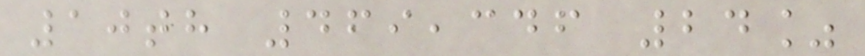10th 469,346 24%
